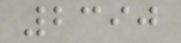2390
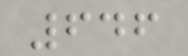646
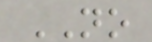NO
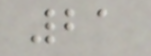21
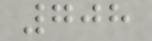708
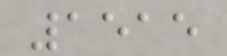1515
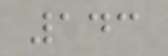143
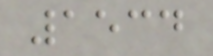1534
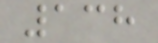138
